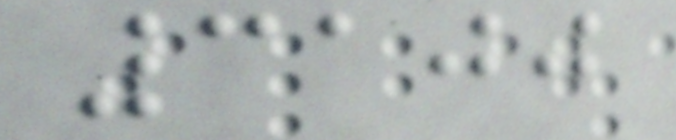3100
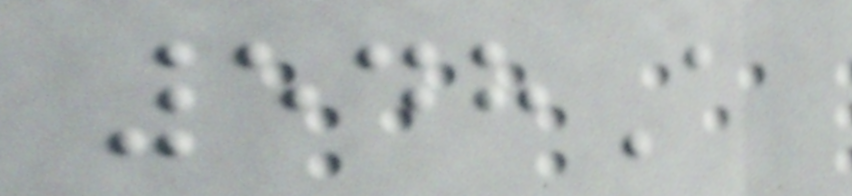548A
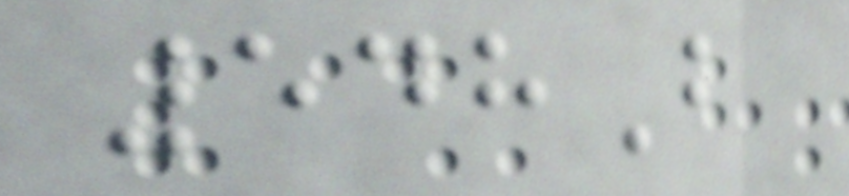548B
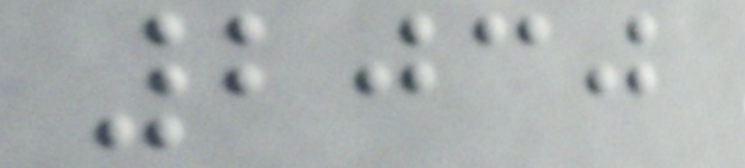2030
